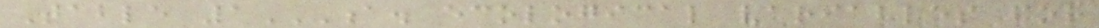Table 1A. ECOLOGICAL VARIABLES FOR
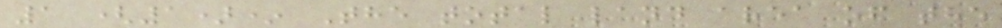1 (1)* The total land area of the
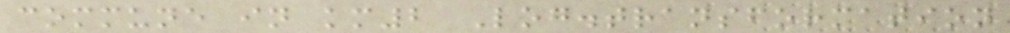commune in km2 Log.transformation
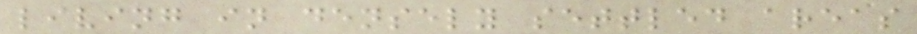living in densely settled areas
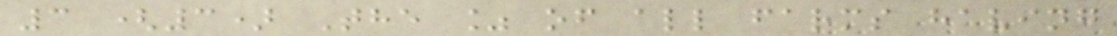3 (3) The % of all farms having
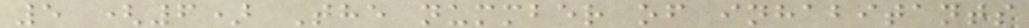5 (6) The nummber of inhabitants
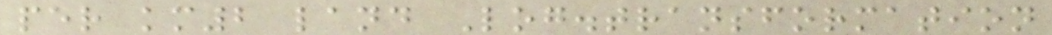per km2 land Log.transformation
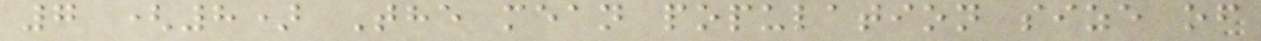7 (8) The mean population size of
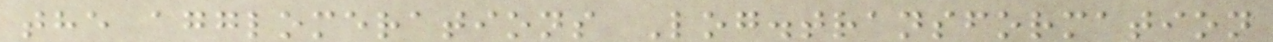the agglomerations Log.transformation
